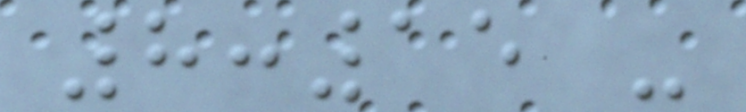8:15 -
